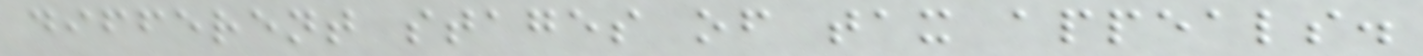different stages of tax appeals.
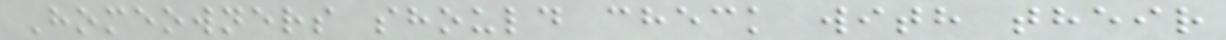Homeowners should check with their
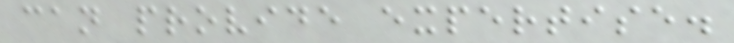can provide expertise.
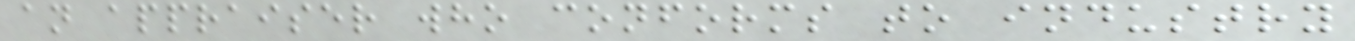an appraiser who conforms to industry
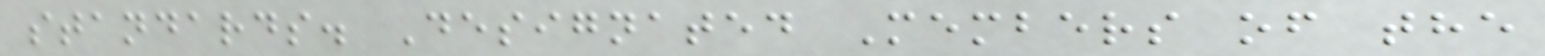standards. Designated Members of the
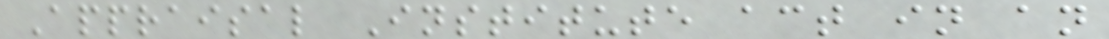Appraisal Institute act in an
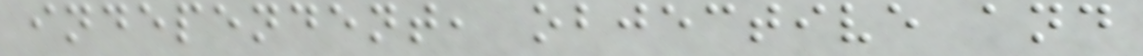independent, objective and
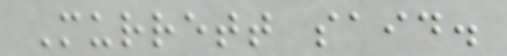Murrett said.
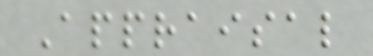Appraisal
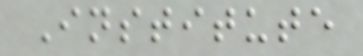Institute
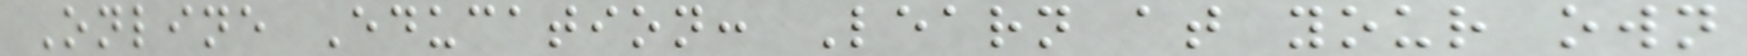Online Education: Learn at your own
